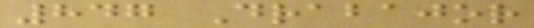847 Drabajor
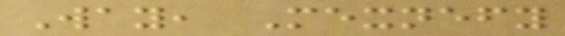Way, Mexnefy
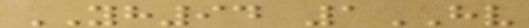YH94 1HV
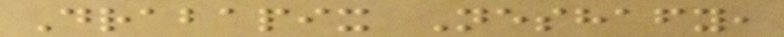Drabapix Neshafy,
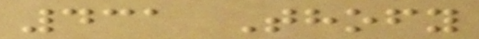431 Thofy
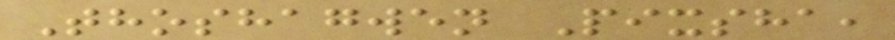Thoshagwen Pixsha,
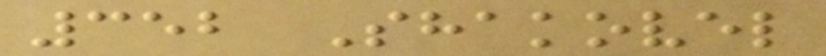352 Shakovel
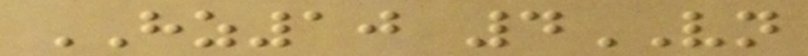HZ10 4VN
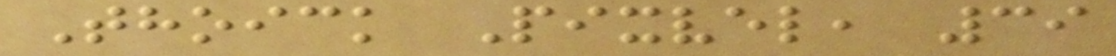Thoick Pixvel, 39
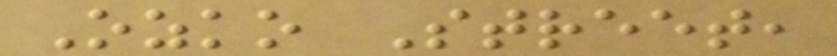Ozko Street,
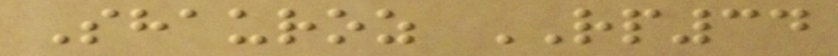Shauroz RP34
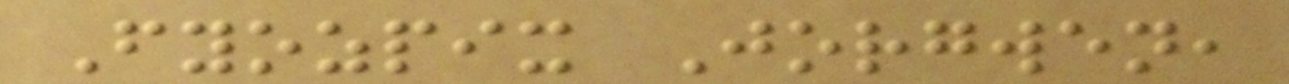Fyozpix Jorgwen,
